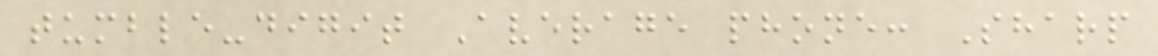tumble-digit Average phone: Sharp
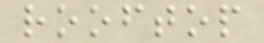rooftop
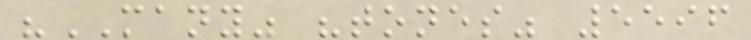"MANY" "tones" 5596
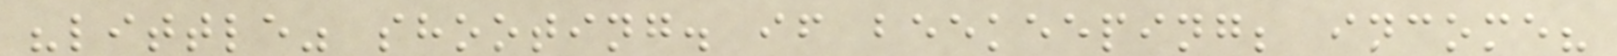"little" shooting. if beekeeping; income?
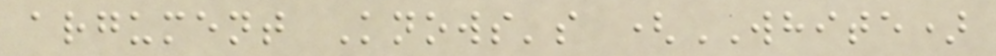argument Knows's (WHITE)
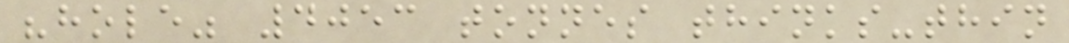"hole" 4053 tonnes thinks-thin
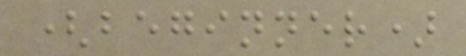(beginner)
